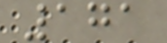171
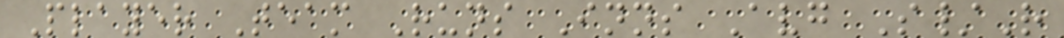Player Team Runs Inns Avg S/R
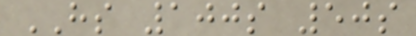HS 100s 50s
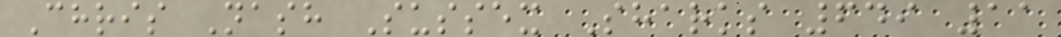Chris Nash Sussex Sharks 649 11
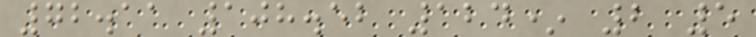72.11 108.52 124* 2 5
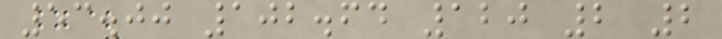53.00 102.64 120 2 2
